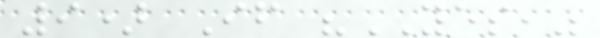9) If "YES,"
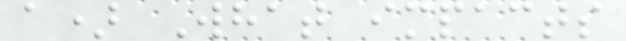a) What impacts
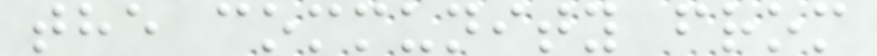the community from
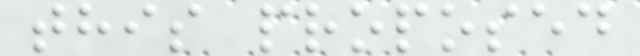this proposed
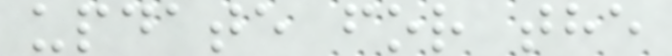update for the
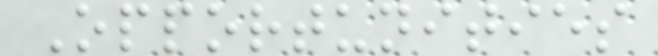Opportunities
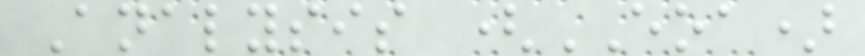Analysis (EOA)
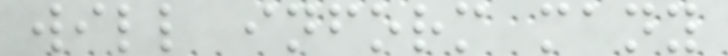will inform many
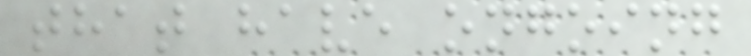that have ongoing
